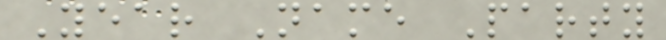Year Name Party
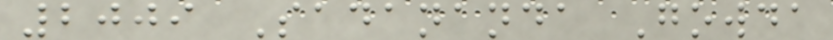2009 Sadananda Gowda
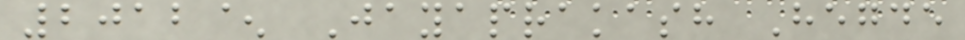2012^ Jayaprakash Hegde
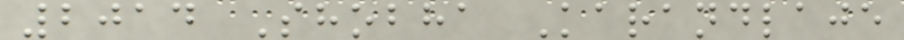2014 Shobha Karandlaje
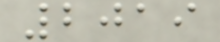2019
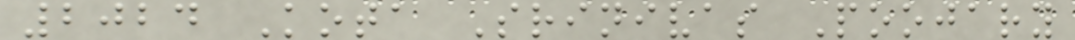2024 Kota Srinivas Poojary
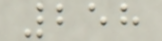258
